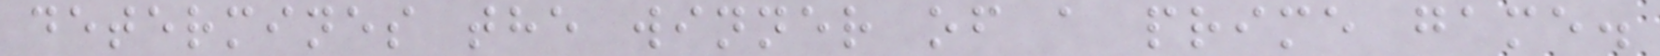determines the winner of a prime game.
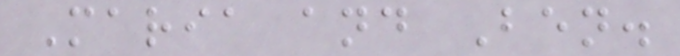Maria and Ben.
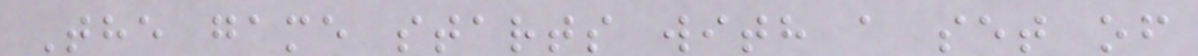The game starts with a set of
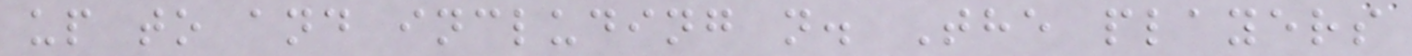up to and including n. The players
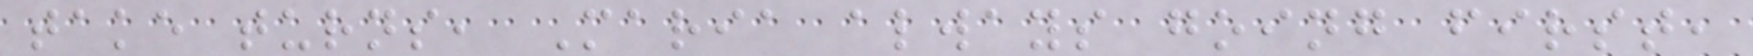take turns, Maria always going first,
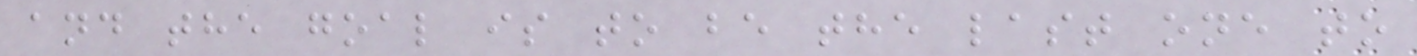and the goal is to be the last one to
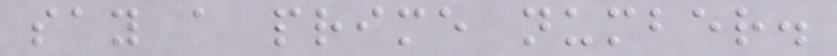say a prime number.
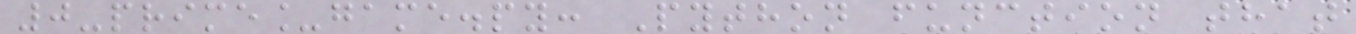0-prime_game.py: Python function that
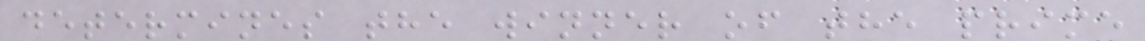determines the winner of the prime
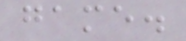game.
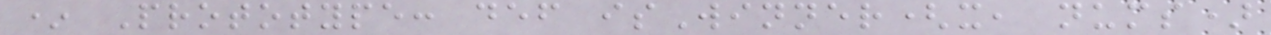* Prototype: def isWinner(x, nums)
